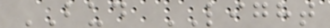BUD LIGHT
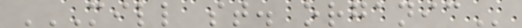MILL ST. ORGANIC
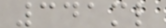341ml
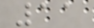11
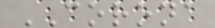CORONA
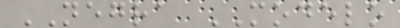NEGRA MODELO
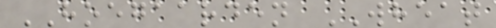HOEGAARDEN WHEAT
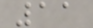11
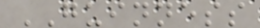GUINNESS
